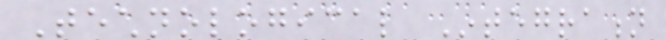Technological Integration
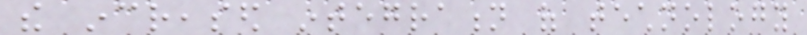the increased integration of technology
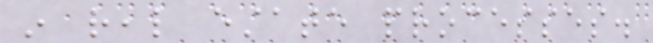in real estate processes.
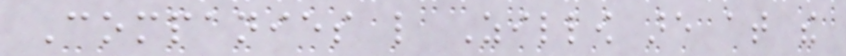Companies like Zillow are at the
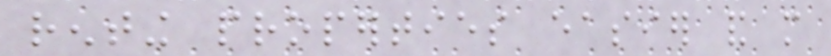renting properties easier and more
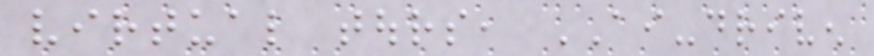virtual tours, AI-driven
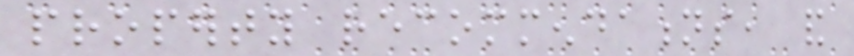property recommendations, and
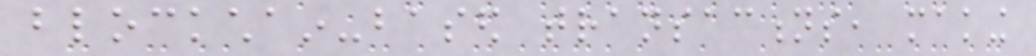blockchain-based transactions, making
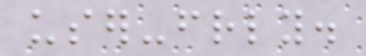user-friendly.
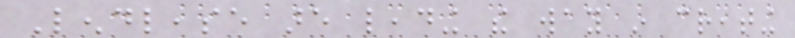Lendlease are leading the way in creating
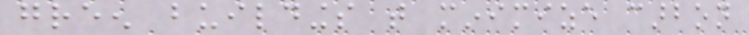green buildings that minimize carbon
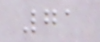71
